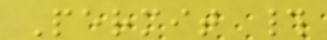Permit #
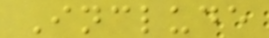Include
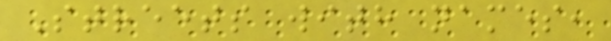Streets with names,
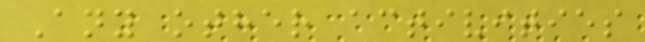Any other activities
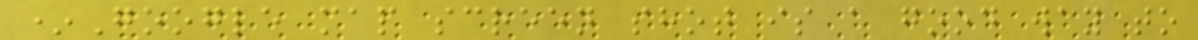*Google map screen shot is a good way to
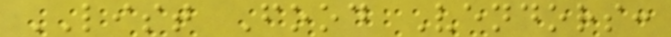LIST Food Vendors:
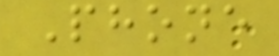Phone
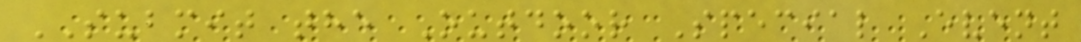SUBMIT the Outdoor Special Event
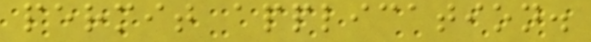permit application.
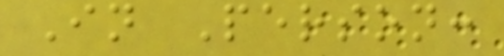In Person:
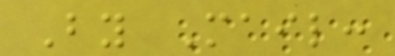By Mail:
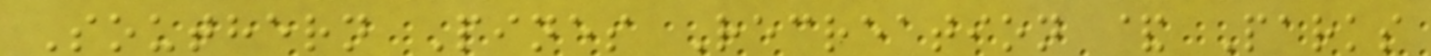Southern Pines Recreation & Parks
